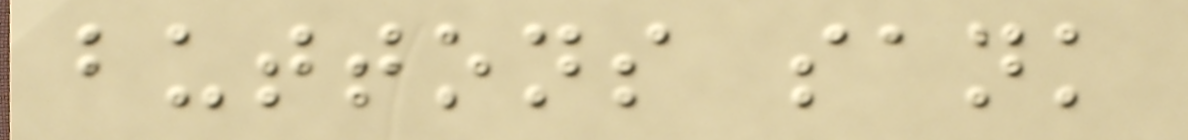buttons sank
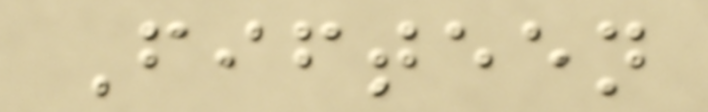Fifteen
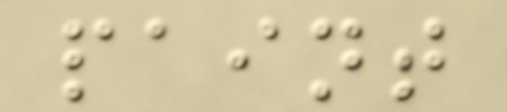paint
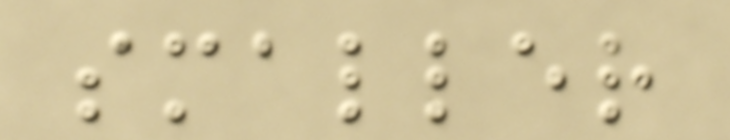smaller
